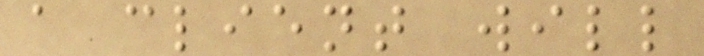a client will
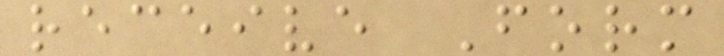receive Form
